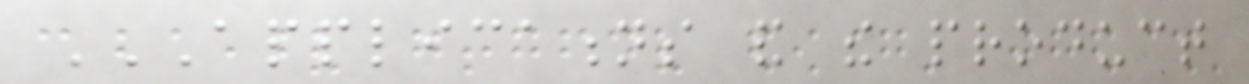APPLICATIONS AND THE PRODUCT
